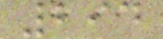294
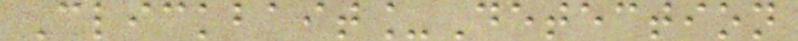Clickbait_Detection
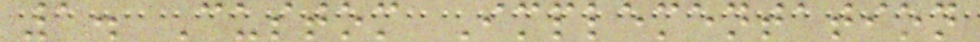1. Custom Implementation
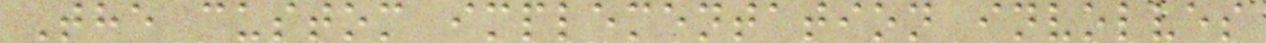The custom implementation involves
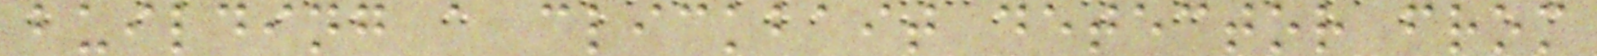building a clickbait detector from
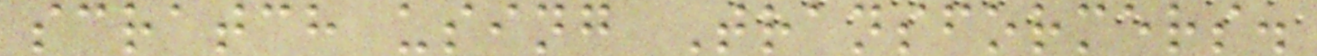scratch using Transformers.
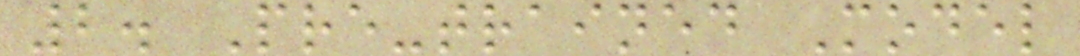2. Pre-trained Model
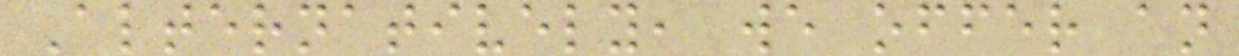Alternatively, we offer an
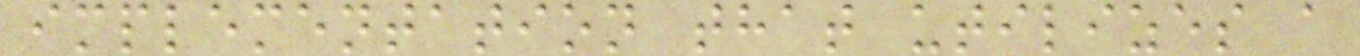implementation that utilizes a
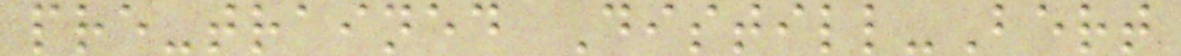pre-trained Distill-Bert
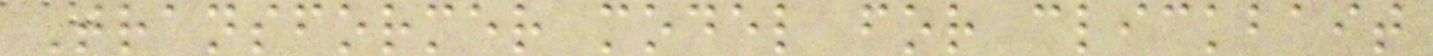Transformer model for clickbait
